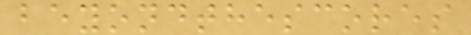beyondthescores
